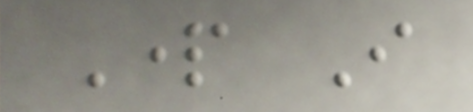Part I
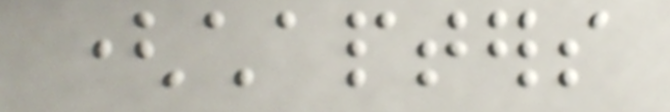(chapters
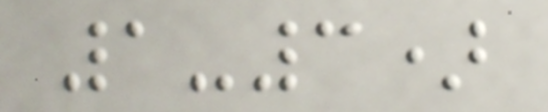1-3)
